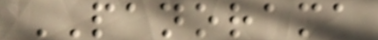PANORAMA
